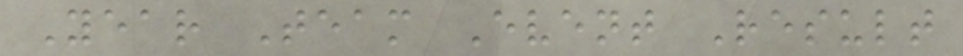Year Team Event Result
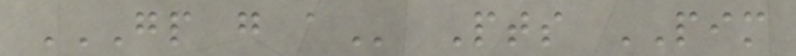GP G A Pts PIM
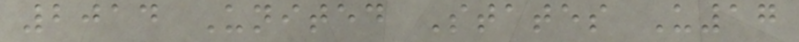2014 United States U17
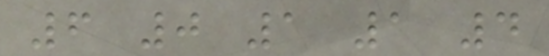6 0 1 1 4
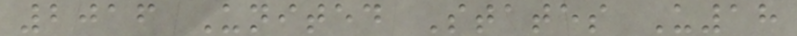2016 United States U18
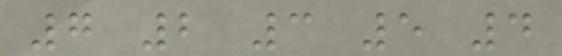7 2 3 5 4
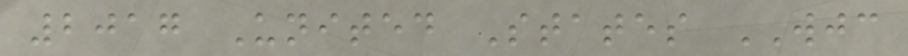2017 United States WJC
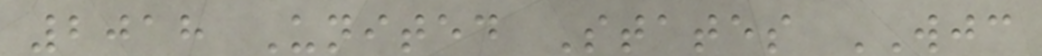2018 United States WJC
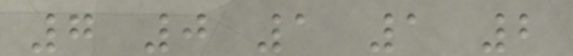7 0 1 1 2
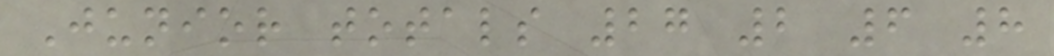Junior totals 27 2 6 8
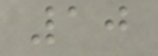10
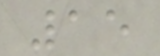15
